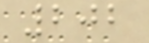202
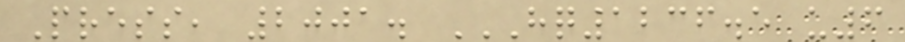Press, 2001. HQ1236.5 U6
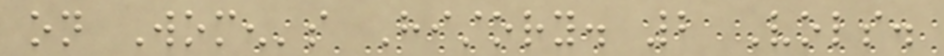on Women's History. 2 Vols.
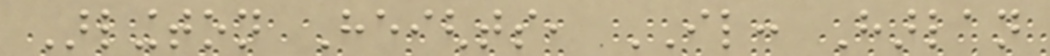Arlington Heights, IL: Harlan
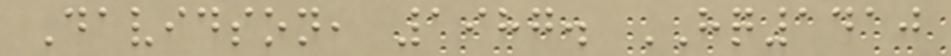Davidson, 1987. HQ1410
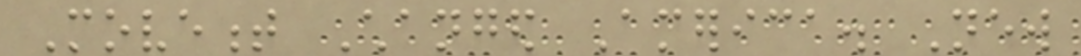Movement Changed America. New
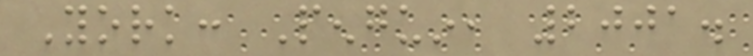York: Penguin, 2001.
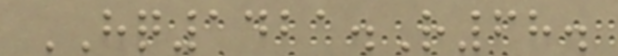HQ1421.R68.
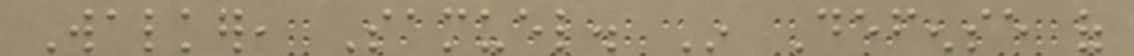Walker, Samuel. In Defense of
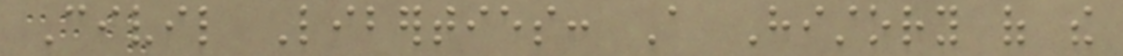Civil Liberties: A History of the
